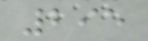295
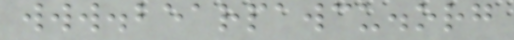www.bearpawcu.org
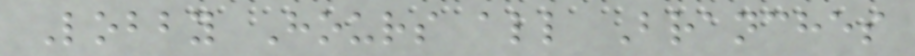Lobby Hours all Branches
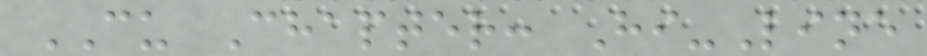CU Chapter: Hi-Line
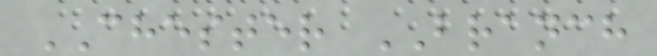CHESTER BRANCH
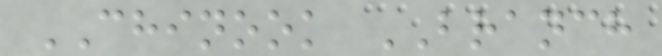CHINOOK BRANCH
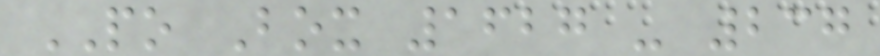PO Box 1627 - 237
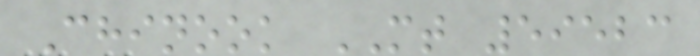Chinook MT 59523
